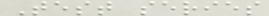Test series
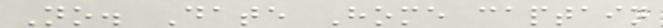No. Date Home captain
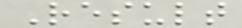Result
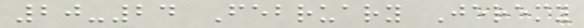20-24 February Jeremy
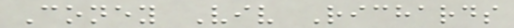Coney Viv Richards
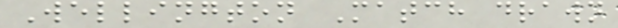Wellington Match drawn
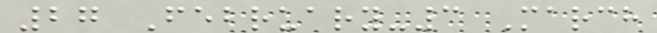27 February-3 March
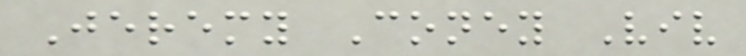Jeremy Coney Viv
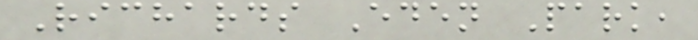Richards Eden Park,
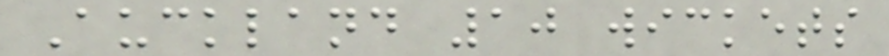Auckland 10 wickets
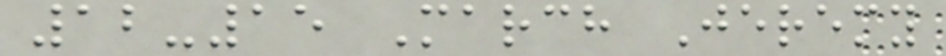12-15 March Jeremy
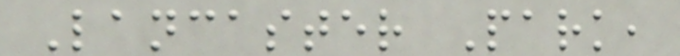Lancaster Park,
